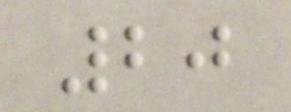20
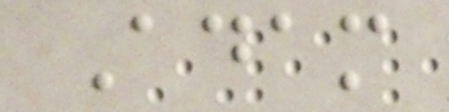Adam
